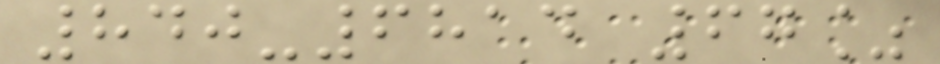840-6814 67%
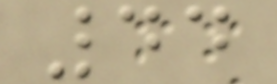44
